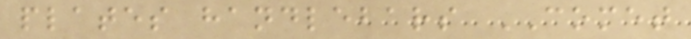plates handlebars COMET
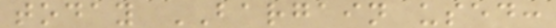today BARGAIN used:
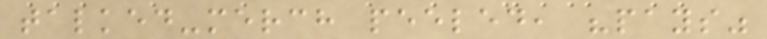talked-merch peeled, "pays"
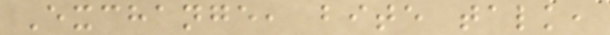Exchange, bite talk,
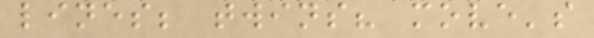lines; twins? move's
